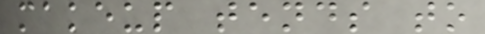makeup tends to
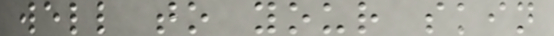well to your skin
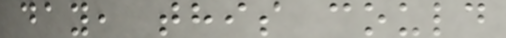day, this could
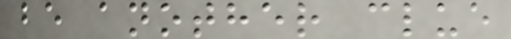be another clue
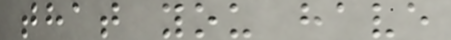that you have
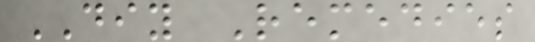DIY Remedies
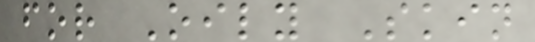for Oily Skin
